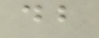db
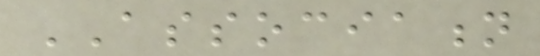ASSOCIATION
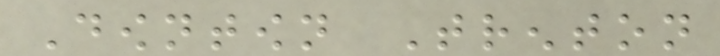Downtown Trenton
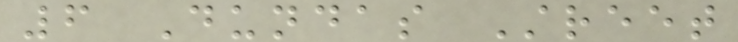6 Dundas Street
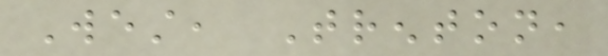West, Trenton,
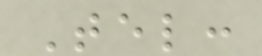Tel:
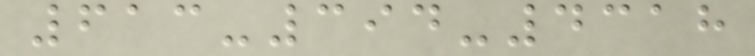613-394-4318
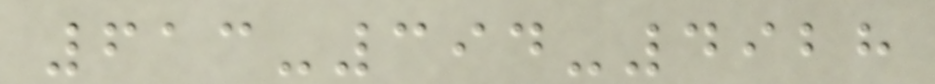613-394-4928
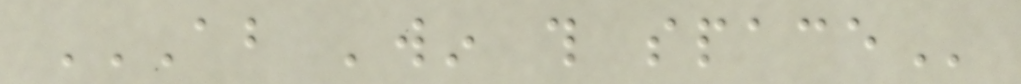ABOUT 'WIN THIS SPACE
